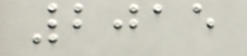2015
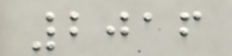2016
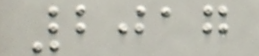2017
